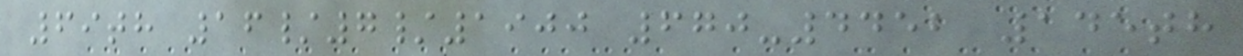69th 16/7/1900 670-4452 145th
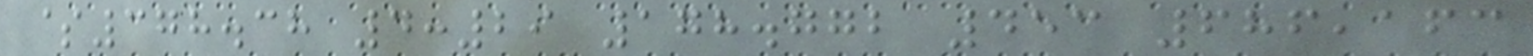$378.38 4:29 178.772 453 686,163
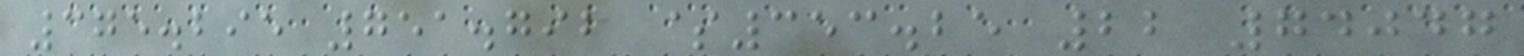375.295 751.792 $353.25 22 74047
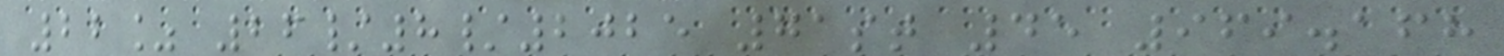22% 26/8/2025 71st 45 969.168
